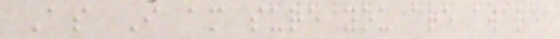As I am sure you are aware
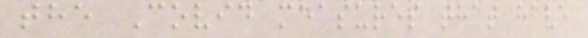the Covid measures that have
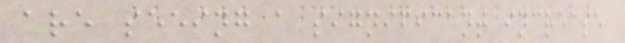are seeing a significant increase
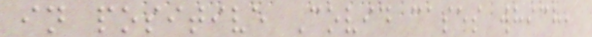in positive Covid cases which,
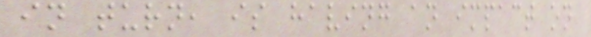in turn, is having an impact on
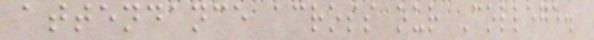attendance across our College.
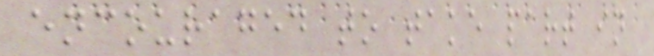encouraged to take part in
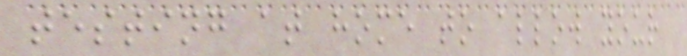testing at home to allow your
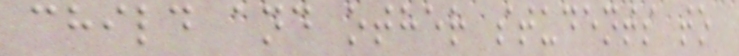child and other students to
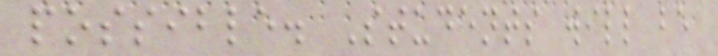possible. Students will be
